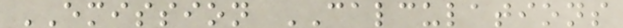EMISSION CALCULATIONS
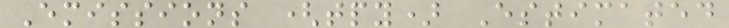Emissions (tpy) Estimated
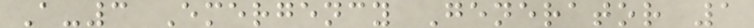A-3 Emergency Generator 1
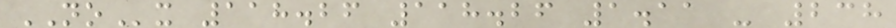NOx 118.26 118.26 1.11 - 238
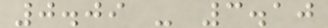0.09 - 3.10
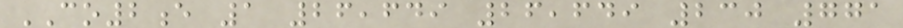CO2e 1 26,649 26,649 230 771
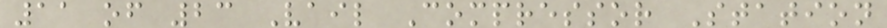11 of 23 Vail Compressor Station
